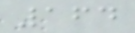164
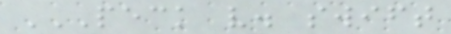PECK V. SWIFT
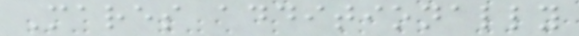Mares additionally
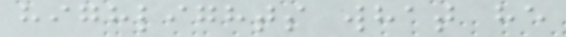highlights what he
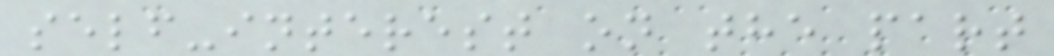self-interest on the part
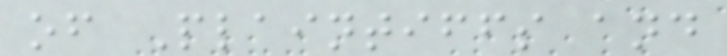of Plaintiffs and
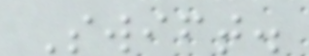Swift.
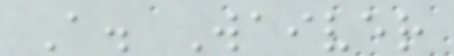A. Waiver
